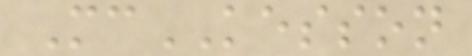McKESSON
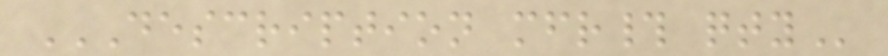DESCRIPTION MFR# QTY
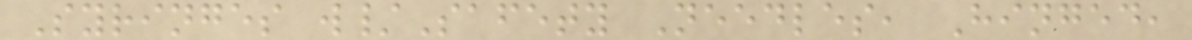Syringes w/Safety Needles, Hinged,
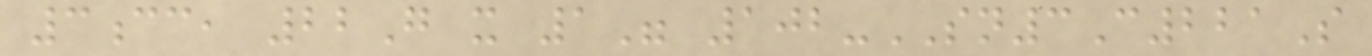3cc, 22G x 1" 102-SN3C221S
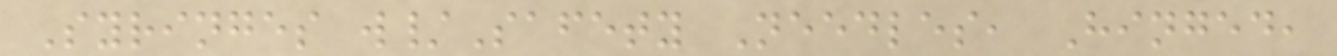Syringes w/Safety Needles, Hinged,
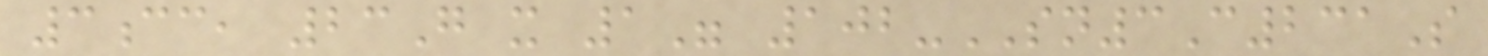3cc, 23G x 1" 102-SN3C231S
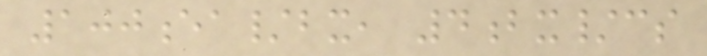100ea/bx, 4bx/cs
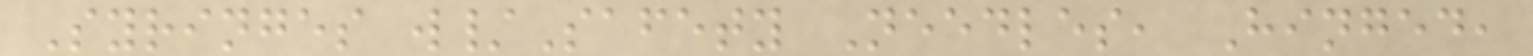Syringes w/Safety Needles, Hinged,
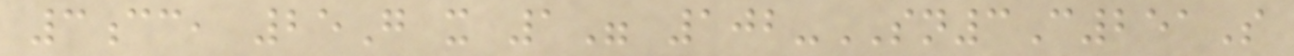3cc, 25G x 1" 102-SN3C251S
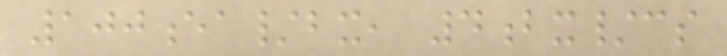100ea/bx, 4bx/cs
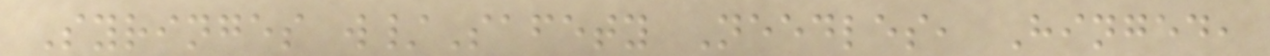Syringes w/Safety Needles, Hinged,
